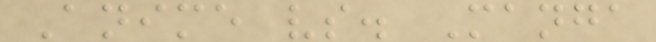Anime vs. Manga
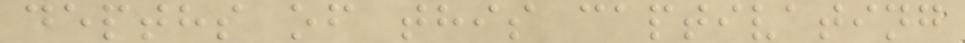depths of this captivating
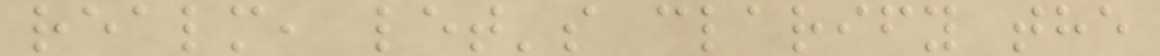realm, let's clarify the
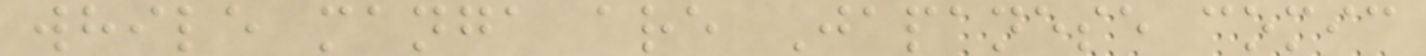while manga are Japanese comic
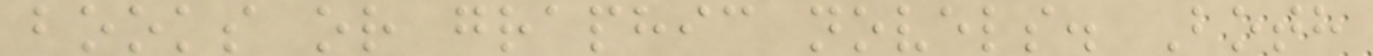books or graphic novels. Both
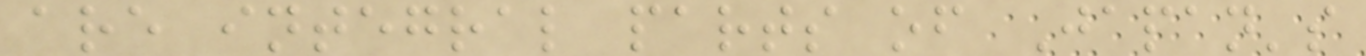are integral parts of Japan's
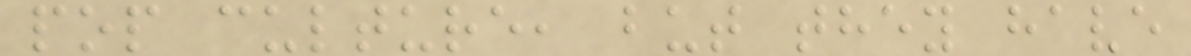pop culture, but they have
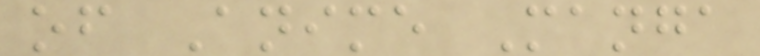of Anime Manga
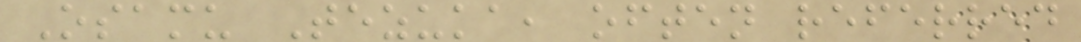Osamu Tezuka, often referred
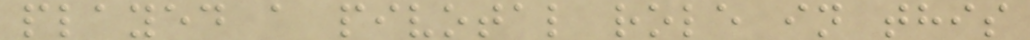played a pivotal role in this
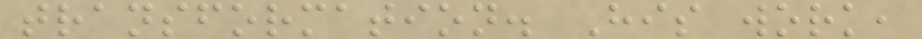transformation. His work,
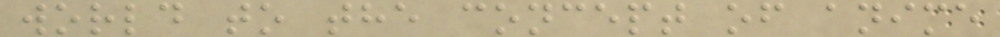world to the concept of anime
